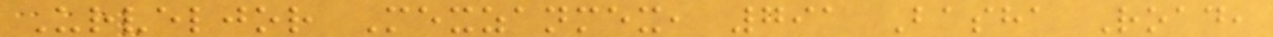Urveljor Mexzanmex, 791 Basha Road,
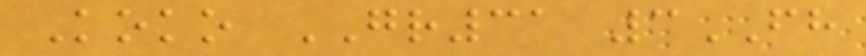Koko GR31 3FH
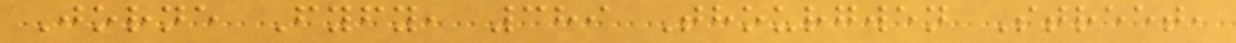Jorne Fyfy, 389 Thourgwen Street,
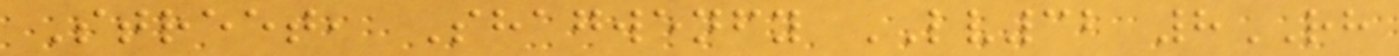Street, Shagwenfy LV32 8RH
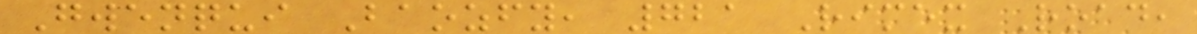Gwenqui Baozfy, 721 Rimex Road,
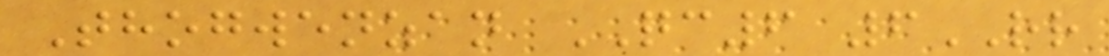Thogwenzan QC6 6RR
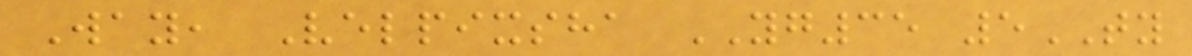Way, Velpixsha YG35 5TY
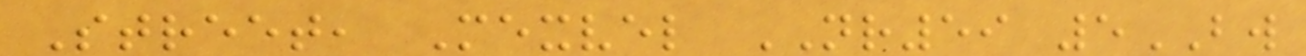Street, Mexvel NR59 5BW
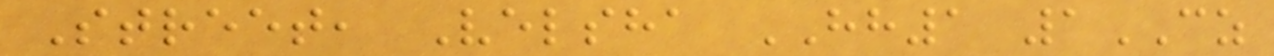Street, Velsha HH1 1CZ
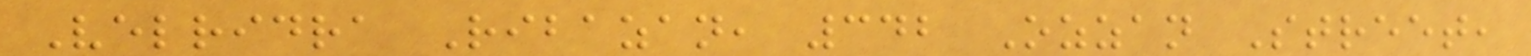Velridra Ribazan, 342 Ozzan Street,
